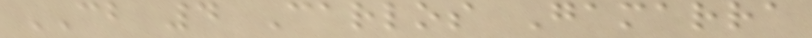CB 4 Carlos Gamarra
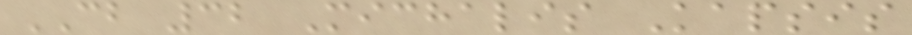CB 32 Michalis Kapsis
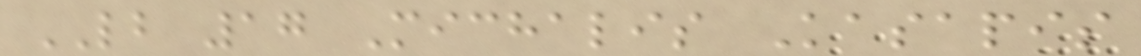LB 17 Michalis Kasapis
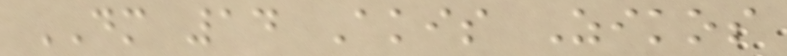DM 14 Akis Zikos
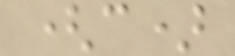(c)
